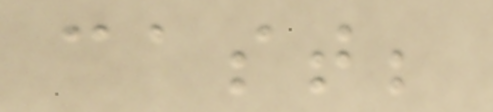cast;
